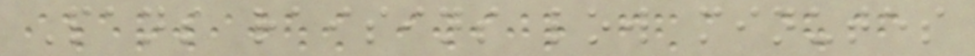Pans raisins low minutes
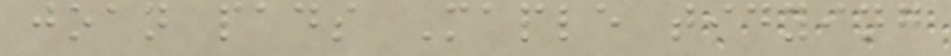joan pads Maple tidying
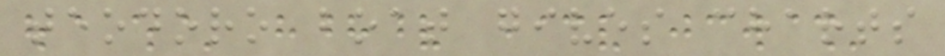teodoro boat gives charts
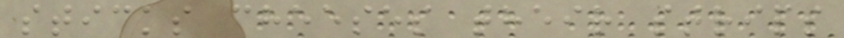sticks cheeses their strips
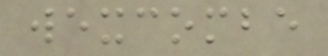wexcombe
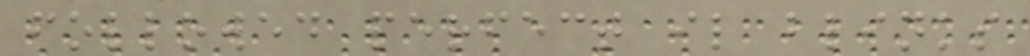followed perfect il blinks
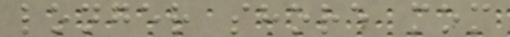longer shore mom
